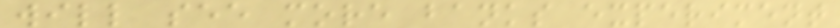will see more banks experiment
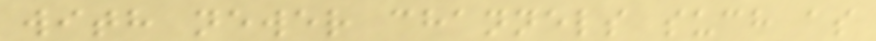with newer channels such as
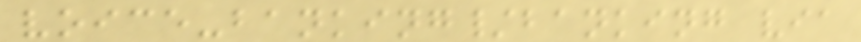voice-banking/banking via
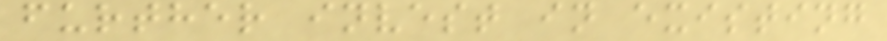further invest in existing
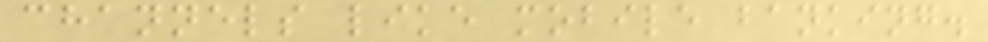channels like mobile banking.
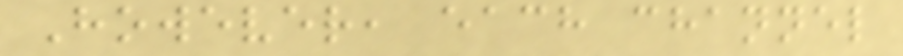However, each channel
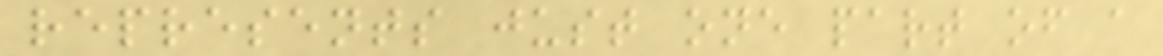represents just one part of a
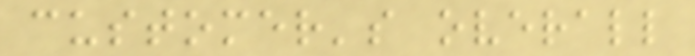customer's overall
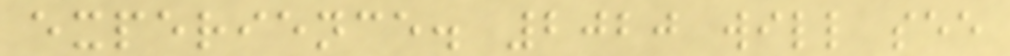experience. 2020 will see
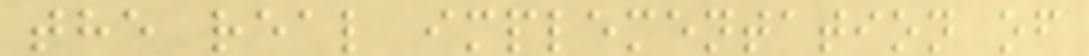the real implementation of
